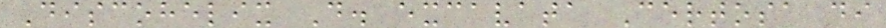Discohelix D. excavata Certosa di
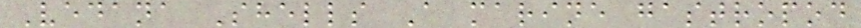Vedana Shells A marine gastropod
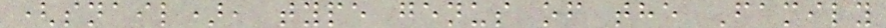(snail), type genus of the Family
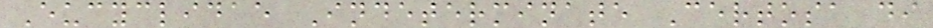Eucyclidae Indeterminate Certosa di
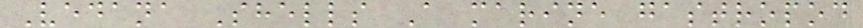Vedana Shells A marine gastropod
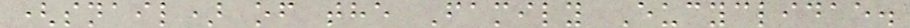(snail) of the Family Eucyclidae.
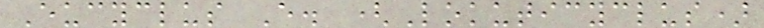Eucyclus E. (Lokuticyclus)
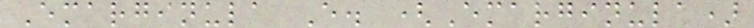Emarginula E. (Emarginula)
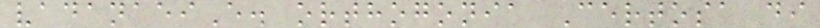vadanaeiE. orthogonia Certosa di
